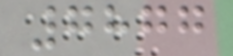7877
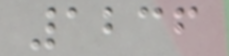1236
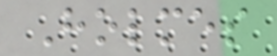Holmes
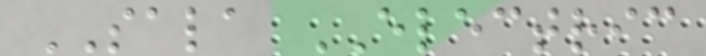SALA ELECTRIC
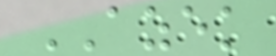AZEK
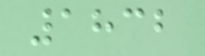1832
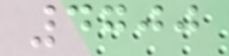4700
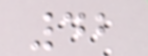42
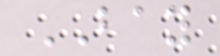BAY
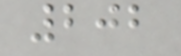202
